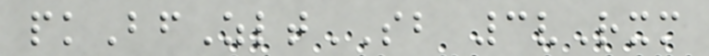pkBfZltSB 3vRxm
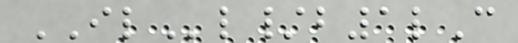ILl/b1lC
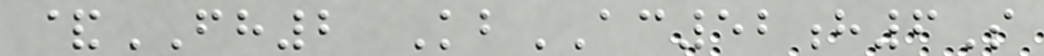&FH2 KbAC52h6S
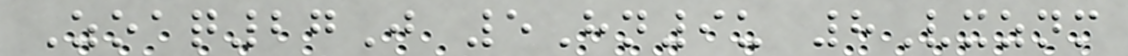Zoaq27J 5Hn9u 8Vxznm
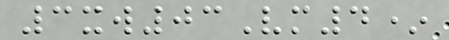3xw03Vm4*
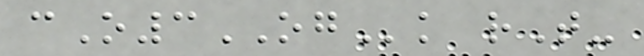cO3OGk rT-
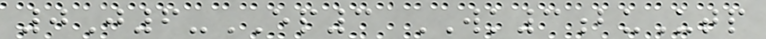0J6-EP3 WK3buUtp
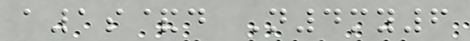a1s&d N4my6
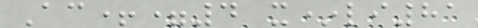Ac+=4 x*li81
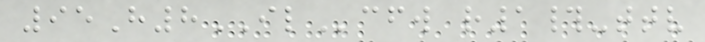95H8ILcfw r1#-ttv
